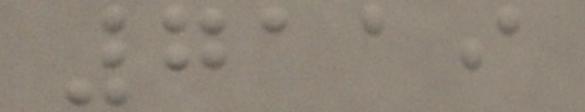7119
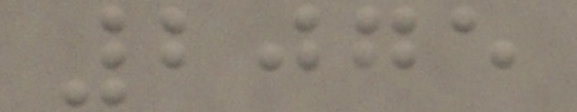2075
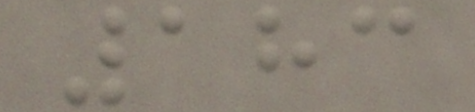183
